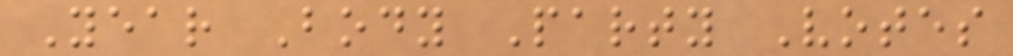Year Body Party Votes
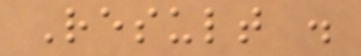Result .
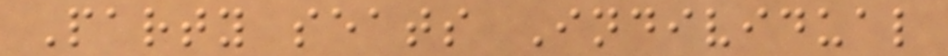Party seats Individual
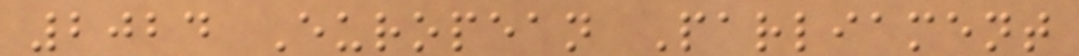2024 European Parliament
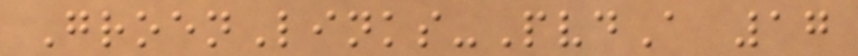GroenLinks-PvdA 17
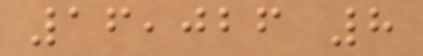16,026 8
